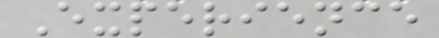Experience
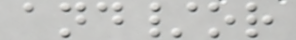and/or
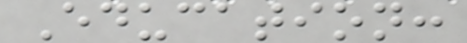Education:
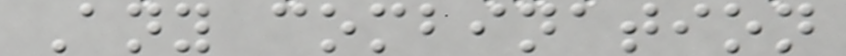Any combination
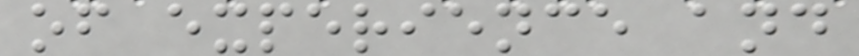of experience and
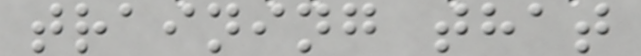training that
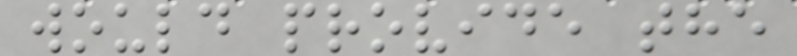would provide the
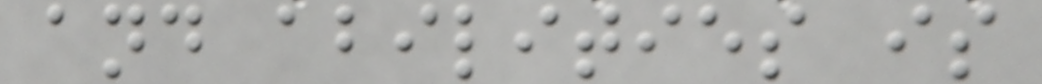and abilities is
